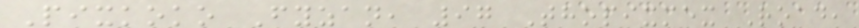Pixkoko Fyzan, 97 Thopixmex Road,
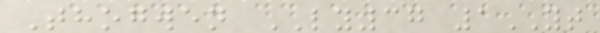Thogwen LY37 1YT
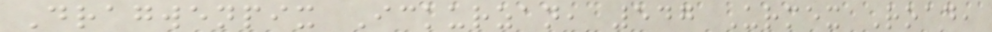Dragwenpix Ickurzan, 547 Urmex Road,
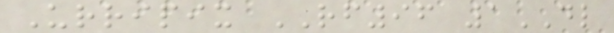Urripix RF96 1DL
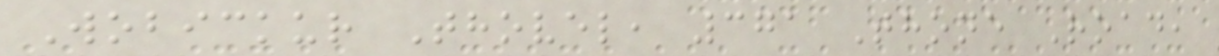Wobickur Thovel, 371 Thone Road,
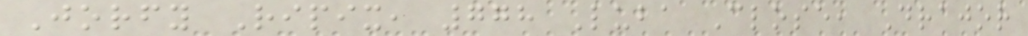Jorfy Ripix, 778 Luba Close, Drajor
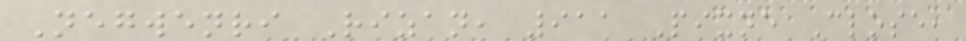Negwenri Rizan, 911 Pixne Close,
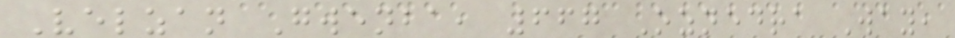Velzan Gwenba, 667 Oznedra Way,
